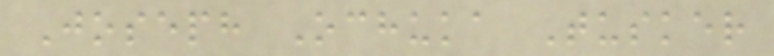Joseph Ochuka Tusker
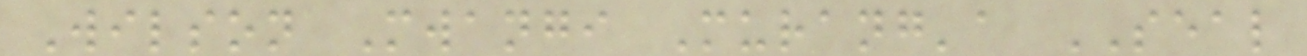Wilson Mwangi Murang'a SEAL
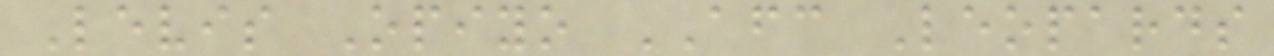Levis Opiyo AFC Leopards
